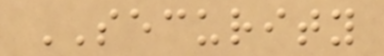SECURITY
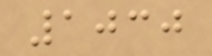1030
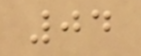04
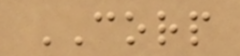CORP
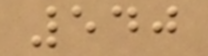540
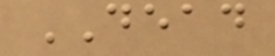DEAD
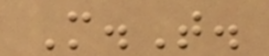M.T.
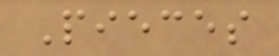Pieces
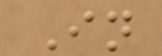In
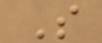S
